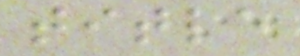title
